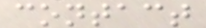contact
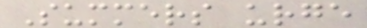Summers urge
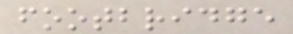footbridge
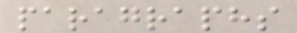paragraphs
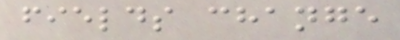fields change
